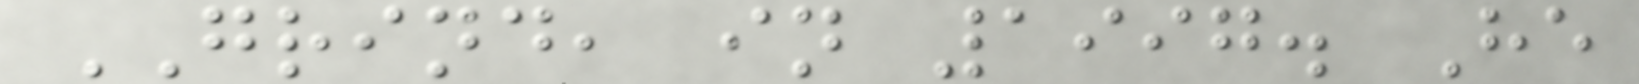GRIND, in 1997. He
